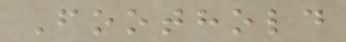Foothold
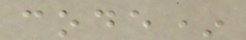code*
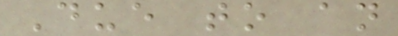Due to an
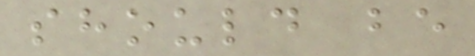should be
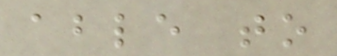able to
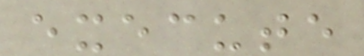execute
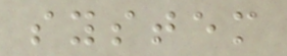system
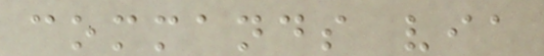commands via
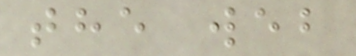the web
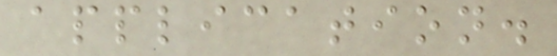application.
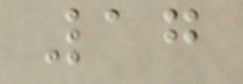17
